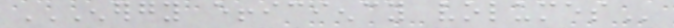ENERGY EFFICIENCY VOLUMES
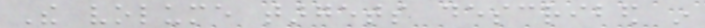The volume targets described in
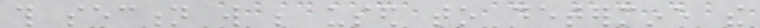this section will be used to determine the
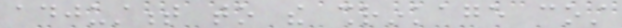adjustment to the shrinkage cost
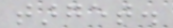target.
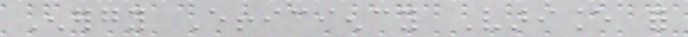Energy Efficiency Variance for
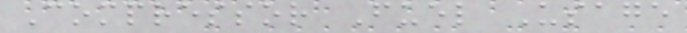Compressor Fuel Usage
